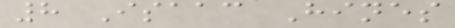8 Isaac Hines
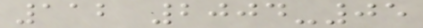112 2004-05
